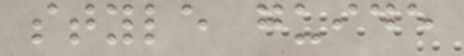style guide
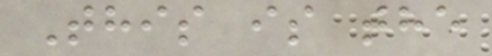This is the
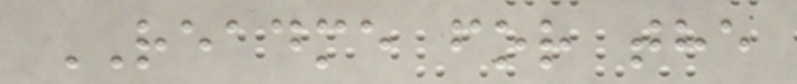README for the
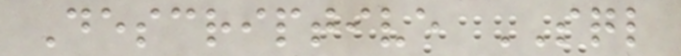Descriptive SQL
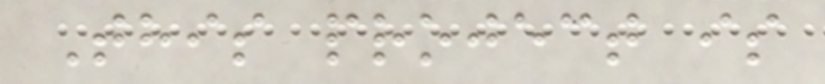This project is
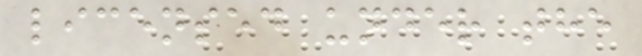licensed under the
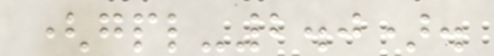(gpl-2.0).
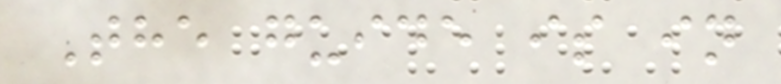The guide is in
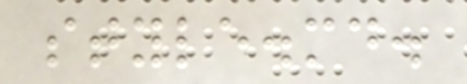style.md.
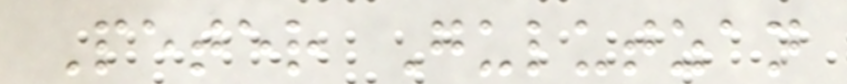Peter Gulutzan
